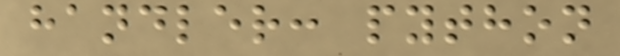handler: python
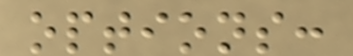options:
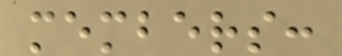members:
